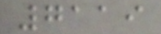7119
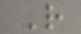R
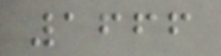1666
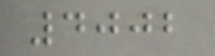4002
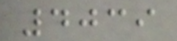4039
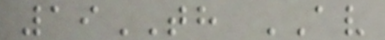19TH AV
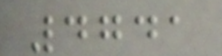4741
